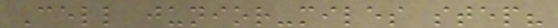Cell junior-miles step?
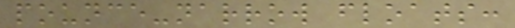pounce-narrow floats:
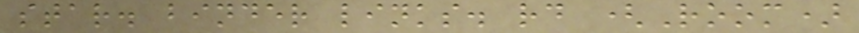star. binder links. rd (Room)
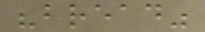"bread"
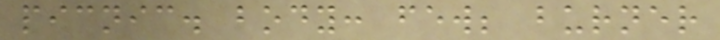picnic. body: few; burner
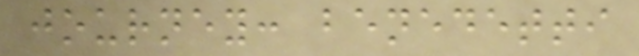journey: benedetti
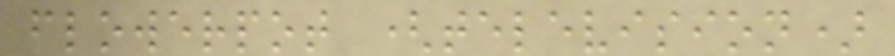flowerpot (television)
